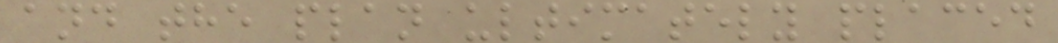and the plan ultimately placed
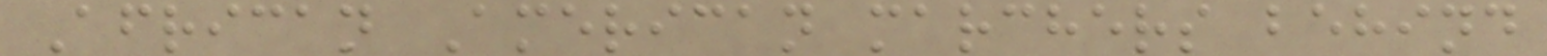African American marchers behind
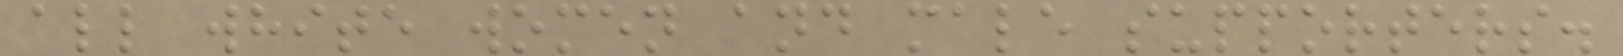all white women and male supporters.
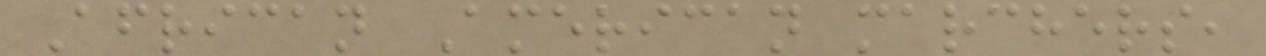African American marchers,
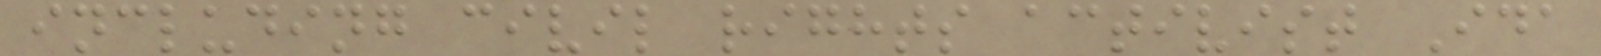including civil rights activist Ida
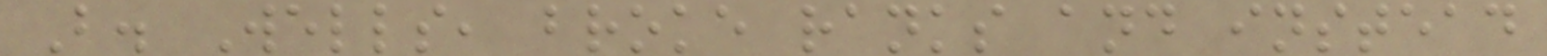B. Wells, broke ranks and instead
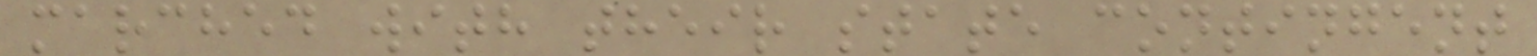marched with their state contingent
